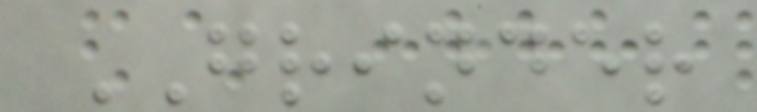GRINDER
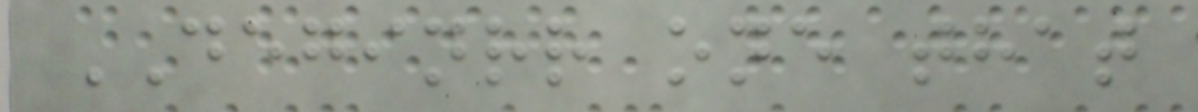DEGINRR one that
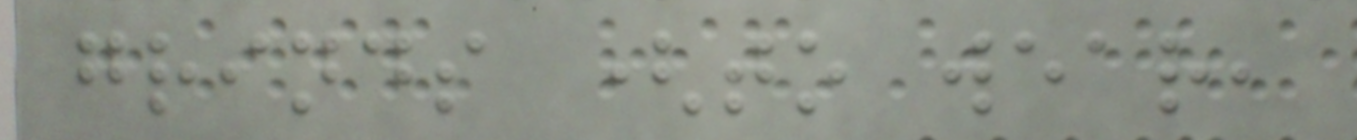grinds (to wear,
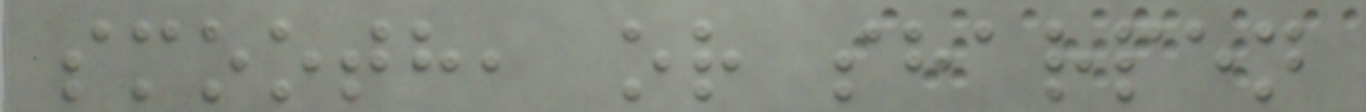smooth, or sharpen
